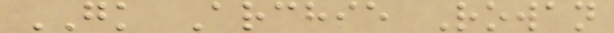GK Archie Rowan
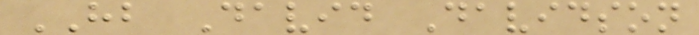HB David Davidson
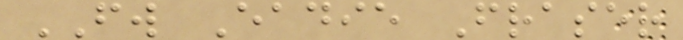FW Eadie Fraser
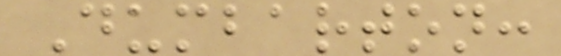Dumbarton:
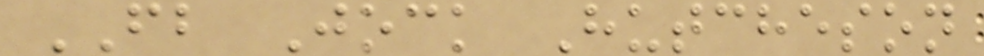FB Jock Hutcheson
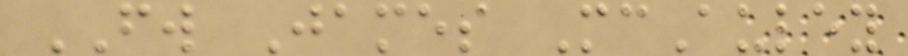FW James McAuley
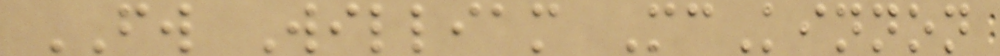FW William McKinnon
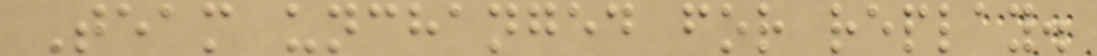Team unchanged for replay.
